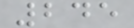245
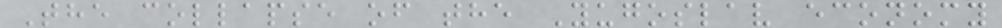The collapse of the Yugoslav economy
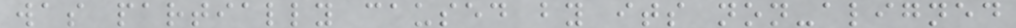was partially caused by its non-aligned
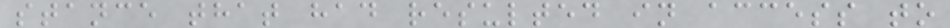stance that had resulted in access to
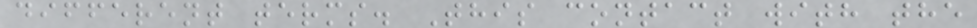different terms. This contact with the
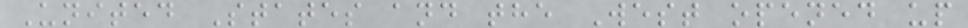United States and the West opened up
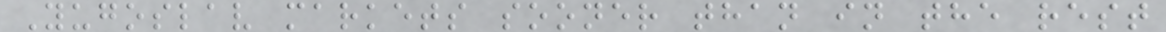Yugoslav markets sooner than in the rest
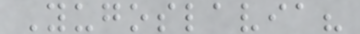Yugoslavia?
